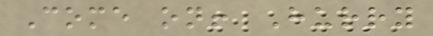Come on! Hurry
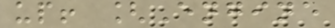up! [Engine
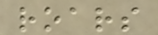roars
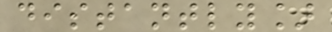distantly]
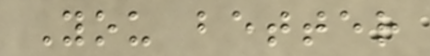You better
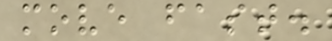move fast.
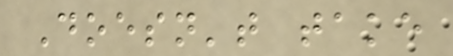Doesn't take
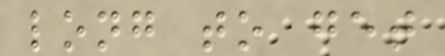long to get
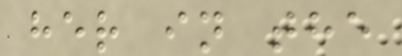her in the
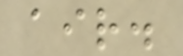air.
